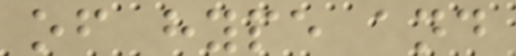of hype and
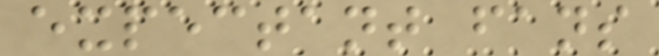expectant fans
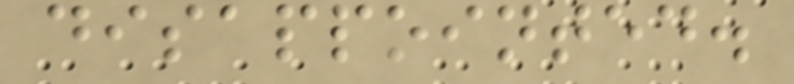disappointed.
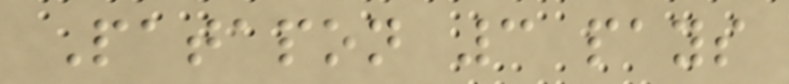Patapon 3 pays
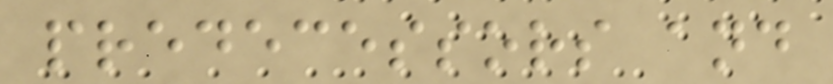predecessors and
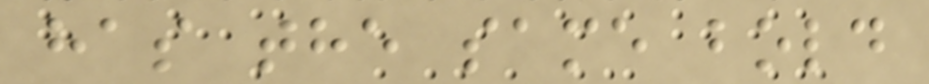has the same bold
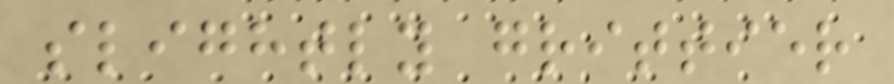slightly grittier
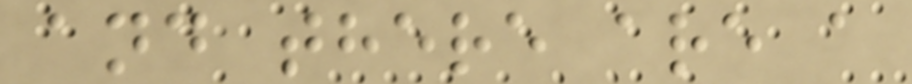and there are a
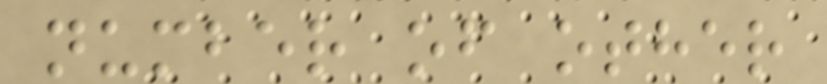number of other
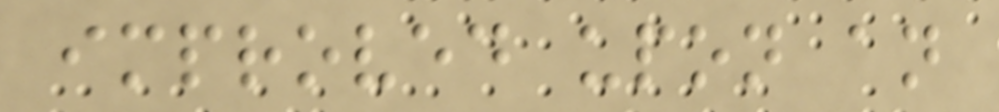improved upon an
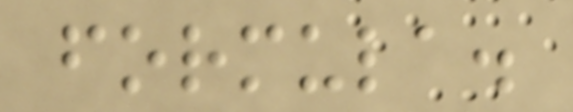formula.
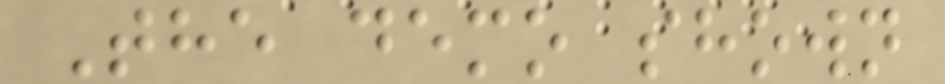The demo shown
